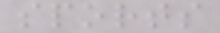sports
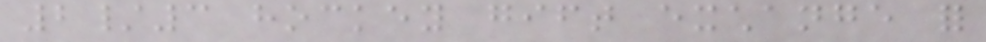2/3 hockey gift exchange for
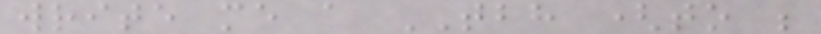write me a TBH (to be
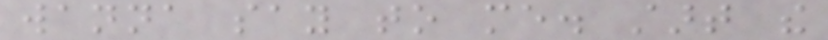wanna say to me. start the
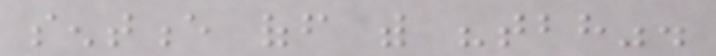sentence off with "tbh".
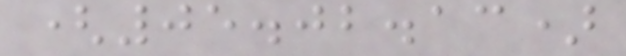(05.02.13)
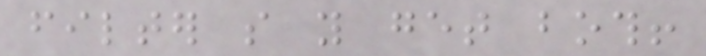filter so you get both!
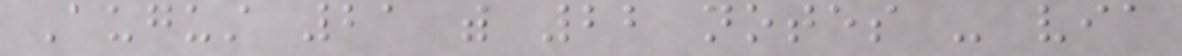August 21 with 22 notes - via
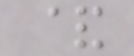&
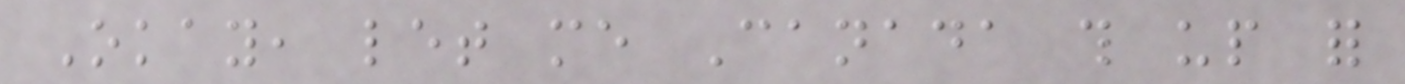Okay, let me Canada this up for
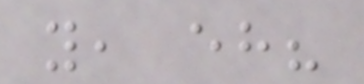you, eh?
